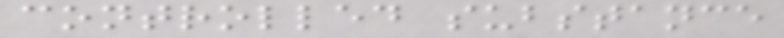controlled substance
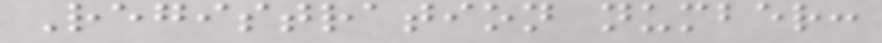Registration number:
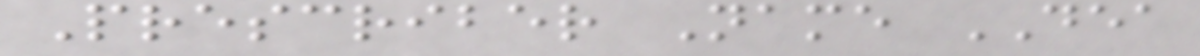Prescriber Name DEA
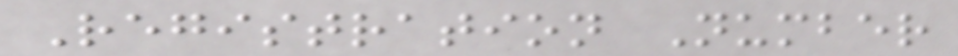Registration Number
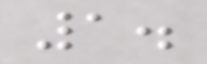1.
